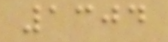1304
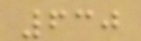630
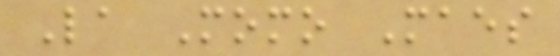La Momo Maes
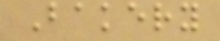Bakery
